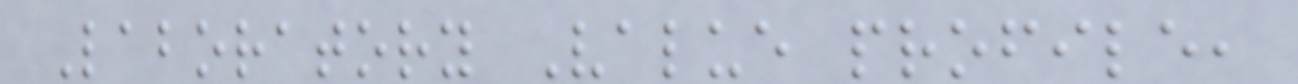Laboratory Value profile,
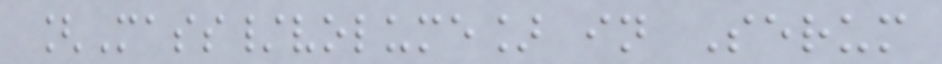[Mass/volume] in Serum
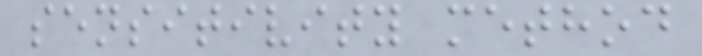sensitivity method
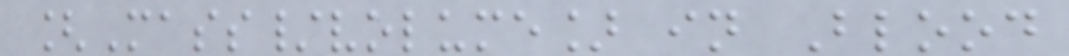[Mass/volume] in Blood
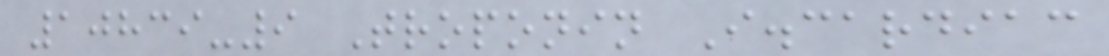10839-9 Troponin I.cardiac
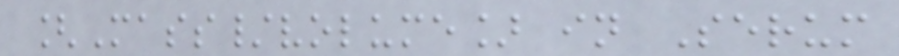[Mass/volume] in Serum
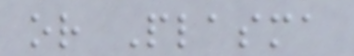or Plasma
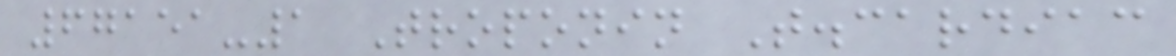67151-1 Troponin T.cardiac
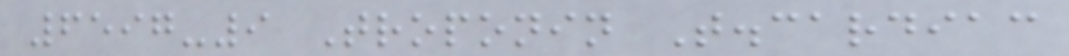6597-9 Troponin T.cardiac
